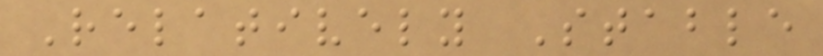Relatively Stable
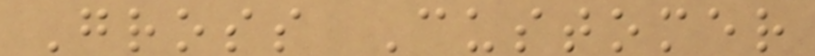Gross Customer
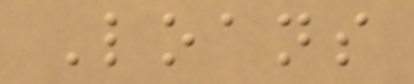Loans
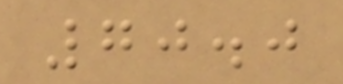70.0
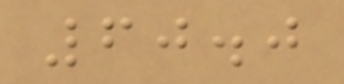60.0
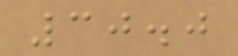30.0
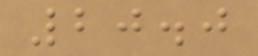20.0
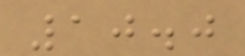10.0
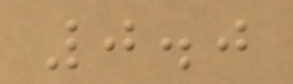0.0
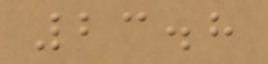23.8
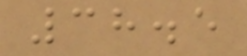38.5
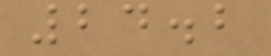24.2
